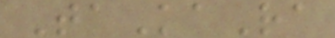TaKaRa
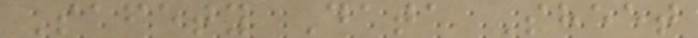Safety Data Sheet
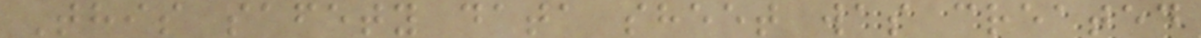This safety data sheet was created
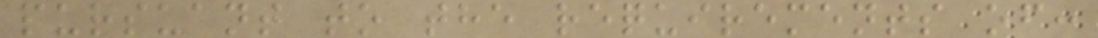pursuant to the requirements of:
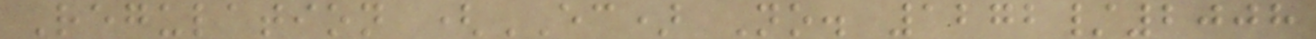Regulation (EC) No. 1272/2008
